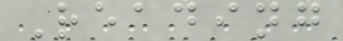Reading
